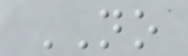NO
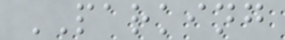PARKING
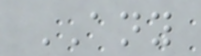ANY
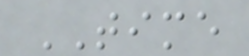TIME
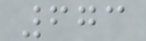673
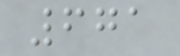671
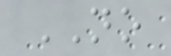NO
